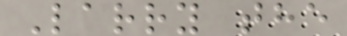Larry the
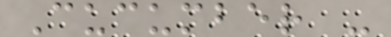Cucumber -
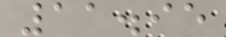11.95
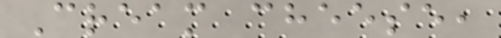Cream cheese,
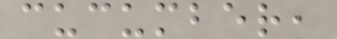cucumber,
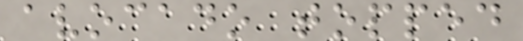avocado topped
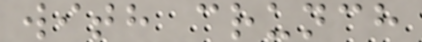with crunch
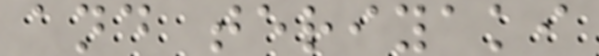and teriyaki
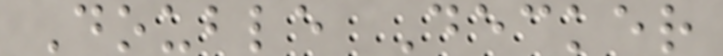Double Decker
